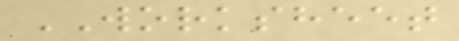WORKSHEET
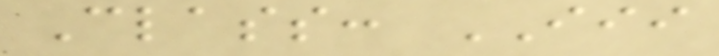Class: III
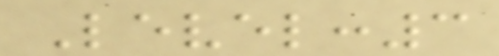Level:3
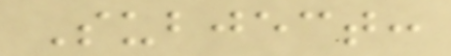Subject:
